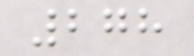278
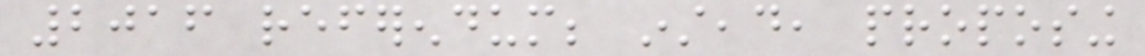2016 referendum; instead, proposing
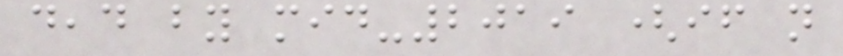dead by mid-2019 (if not
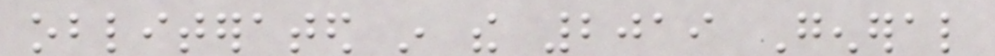obliterated in the 2019 General
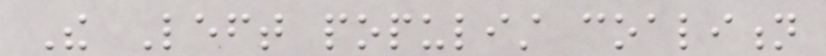The Left populist coalition
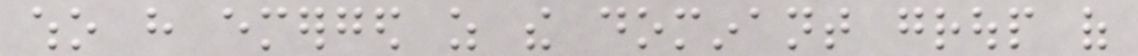who have emerged as the dominant group of
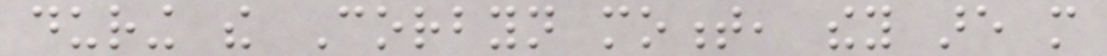during the Corbyn moment, they are more
